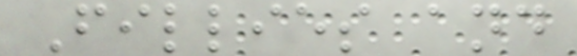Fillies and
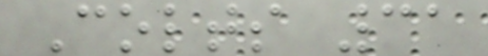Colts 31
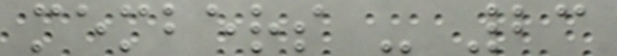members - 23
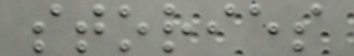stories
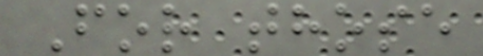For those
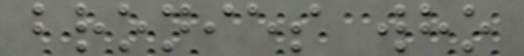bronies who
